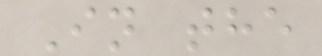In the
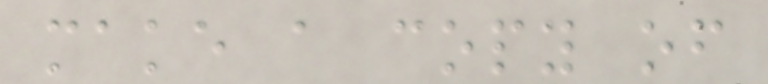make a copy of
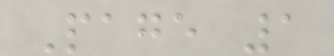Page 1
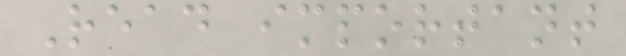Read important
